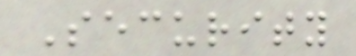Security
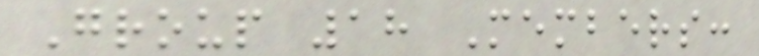Group 18 Members:
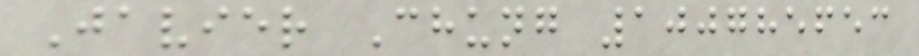Javier Chung 100785653
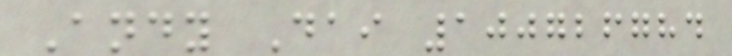Andy Dai 100726784
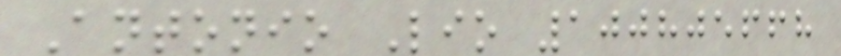Antonio Lio 100805668
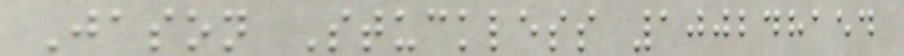Jason Stuckless 100248154
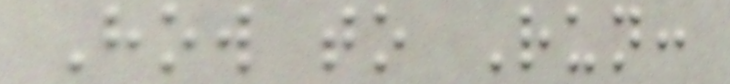How to Run:
